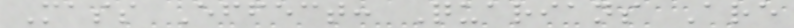Mass Effect: Quarians Are
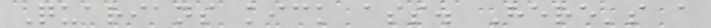Quarians kick ass. Here's a
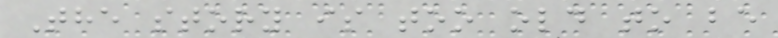The story is too old to be
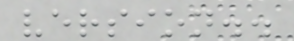version..
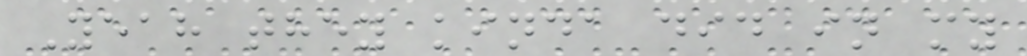Yeah they kinda did in my
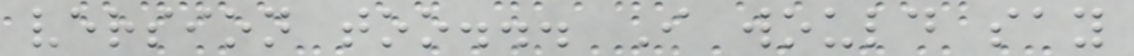version too... I would say
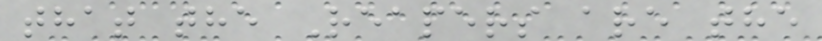that the Reapers are the
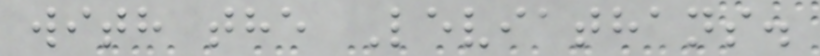with the Leviathans.
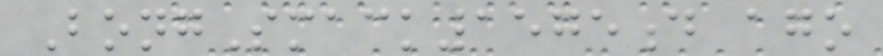BongSmack1575d ago
